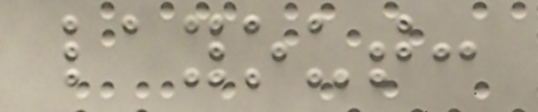layout:
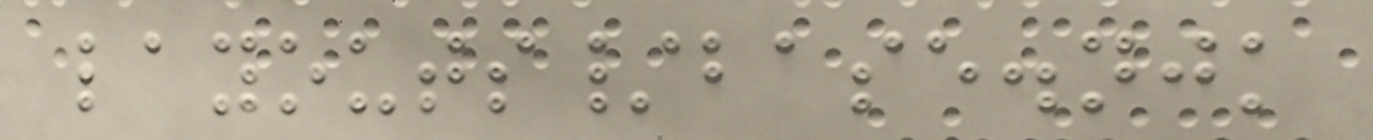layouts/base.njk
